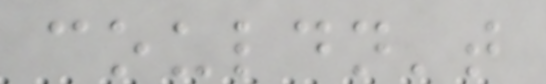couldn't
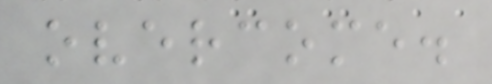overcome.
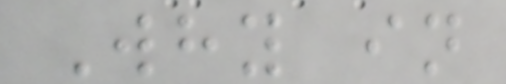Why in
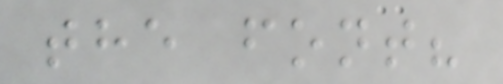the font?
